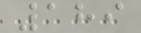189
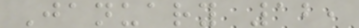January 12,
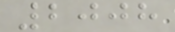2008
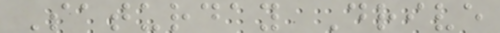Saturday Drive
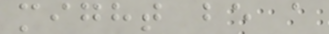might be a
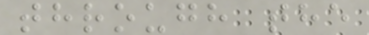through the
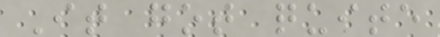It got quite
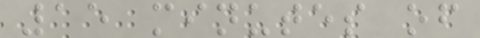15 minutes of
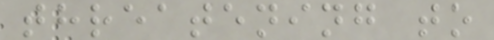threatening to
